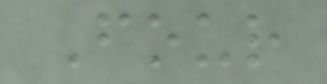Four
